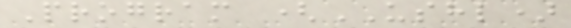Program (USHL)
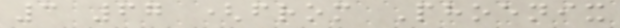3 67 (from Phoenix
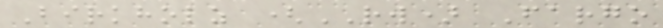Birkholz (RW) Fargo
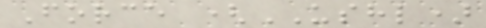Force (USHL)
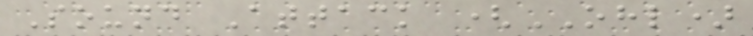Sound Attack (OHL)
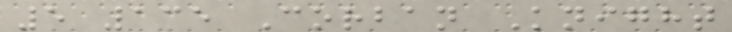5 135 Corban Knight
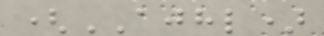(AJHL)
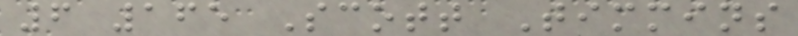6 165 Scott Timmins
